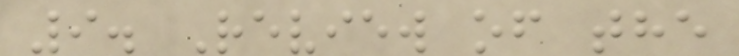9. Review of the
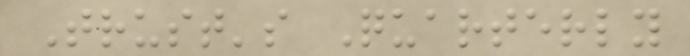Trust's Quarterly
